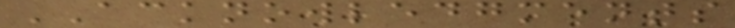ACKNOWLEDGMENTS
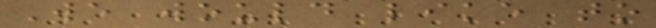We would like to
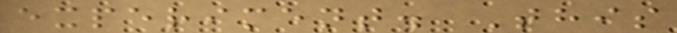experiment. This
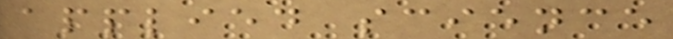applied science
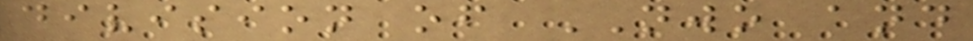division of NWO and
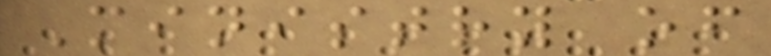Ministry of
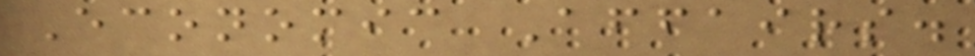Economic Affairs.
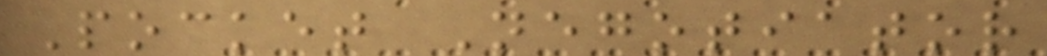Pocket Negotiator
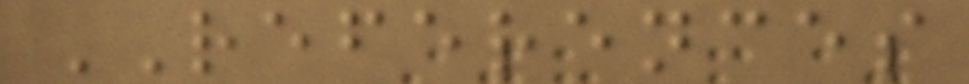REFERENCES
